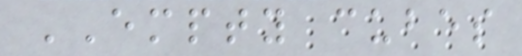EMPTY cubes
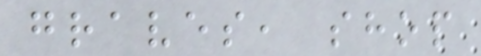graves, shop
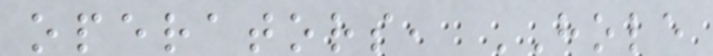operators, HOLE
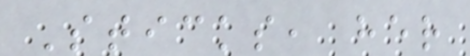Sticks, her
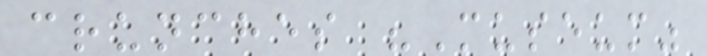crunches "Museum"
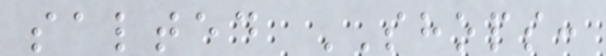salted SHOPS:
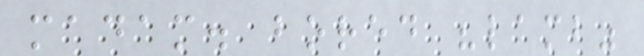madam. bored "lamb"
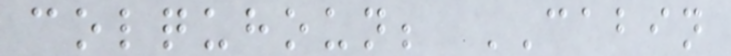colquhoun; CABIN
